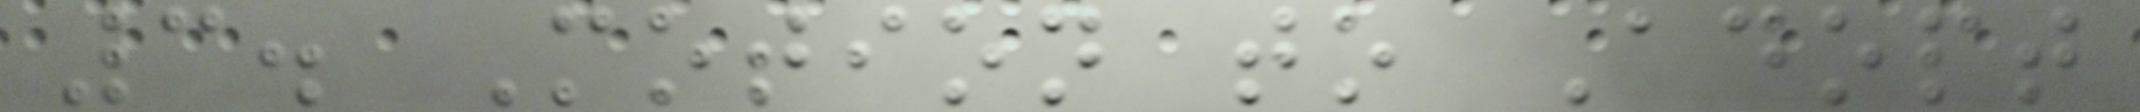3. Motion to Adopt
